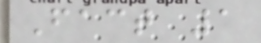Fact 1
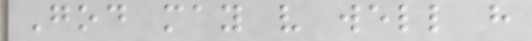God may very well have
